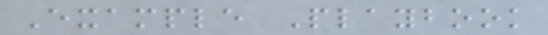Example Playbook
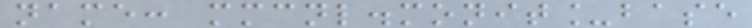name: mmcnl.monit_base
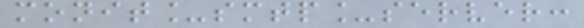monit_smtp_server:
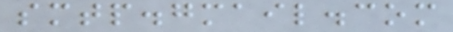smtp.gmail.com
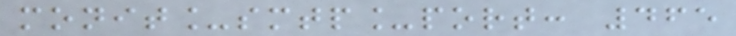monit_smtp_port: 465
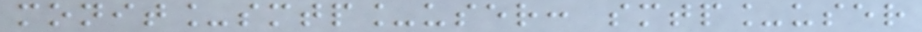monit_smtp_user: smtp_user
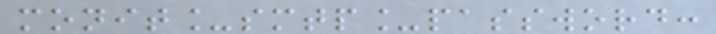monit_smtp_password:
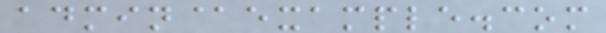admin@example.com
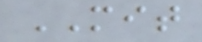MIT
